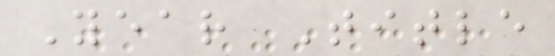Year Title
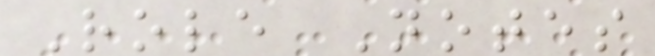Role Notes
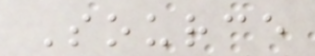Source
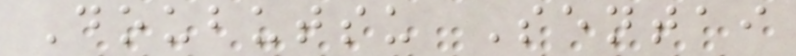Doubutsu Sentai
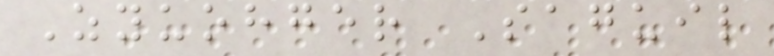Zyuohger Saguil
